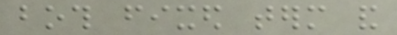both fixed term and
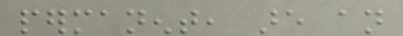permanent, are an
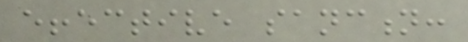effective sanction:
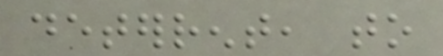deterrent, to
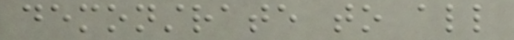demonstrate to all
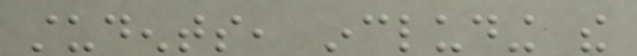students, including the
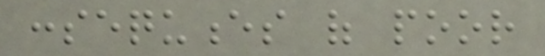consequences of poor
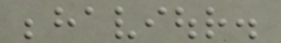behaviour.
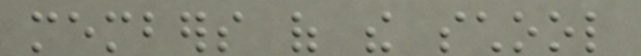members of the school
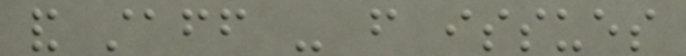and staff - from issues
